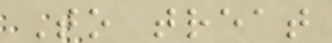To treat
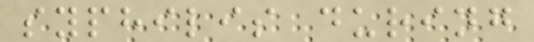syphilis during
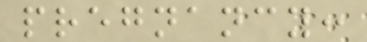pregnancy:
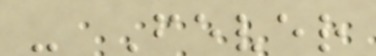- Fever
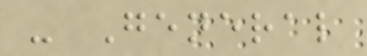- General
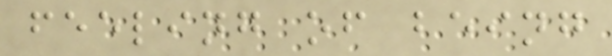feeling of being
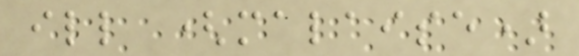ill (malaise)
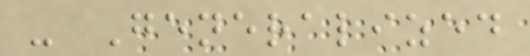- Generalized
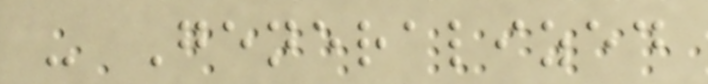- Generalized
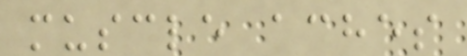muscle aches
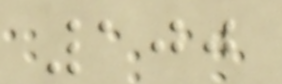100
